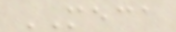MECA
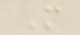M
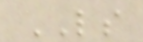LS
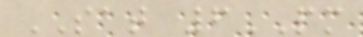SAT 6PM
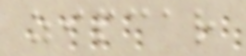zipcar
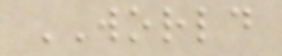WORLD
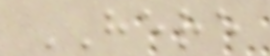HERE
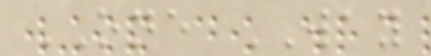ONE WAY
